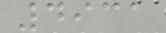4931
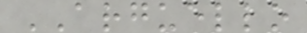ARGUELLO
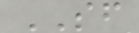SF
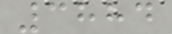3884
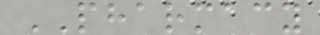PHARMACY
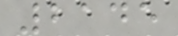2145
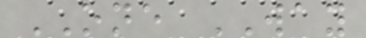ONE WAY
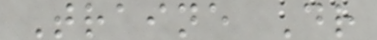Traine Dr
